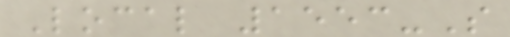Local 1553-S
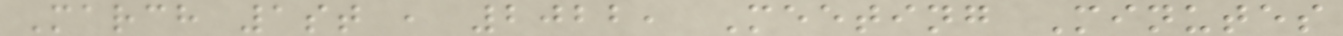March 1st , 2022, Meeting Minutes
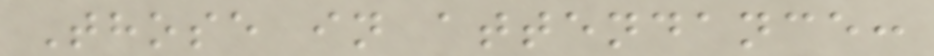Those in attendance:
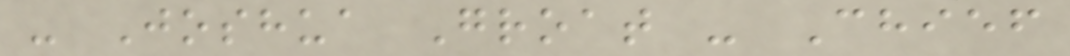- Joshua Groat - Chief
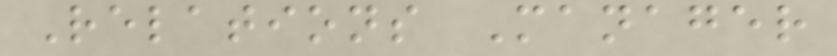Relations Manager
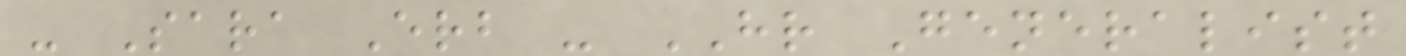- Sara Erb - HR Generalist
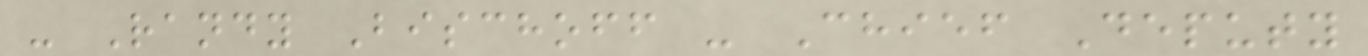- Randy Bischoff - Chief Deputy
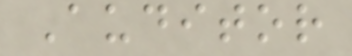Auditor
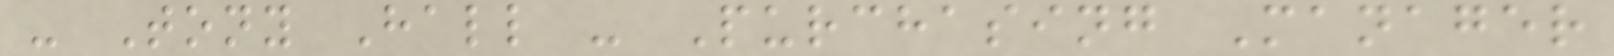- Tony Hall - Purchasing Manager
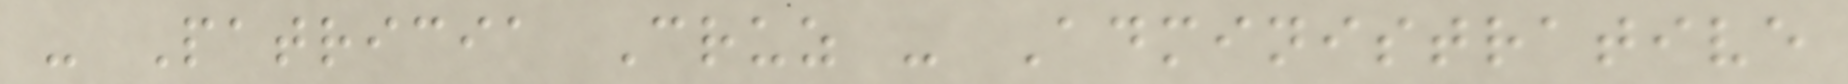- Patricia Cruz - Administrative
